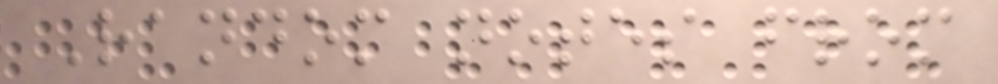Random notes from
